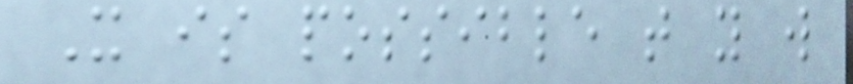It is possible that you will
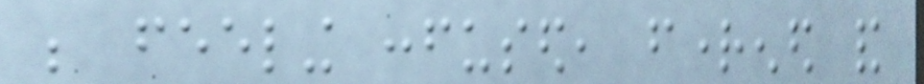be feeling confused, frightened and
